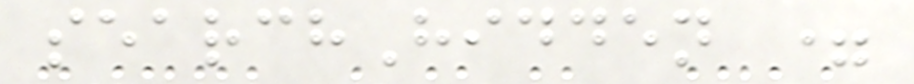searchHidden =
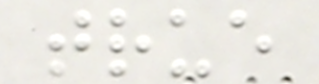true
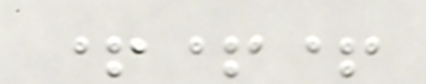+++
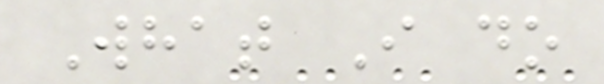What I do
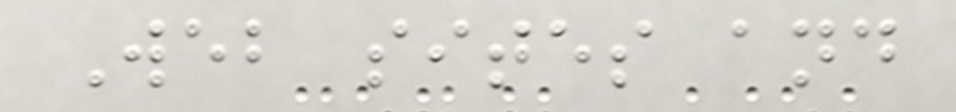Web sites and
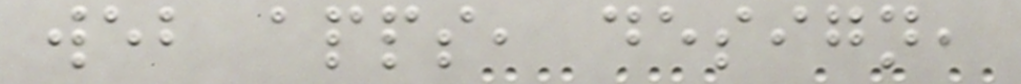web apps, design,
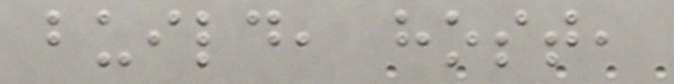build, host,
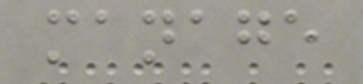manage
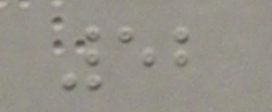52
